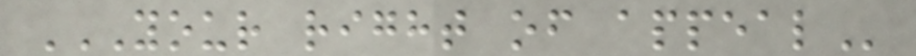YOUR RIGHT OF APPEAL
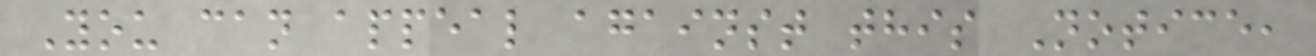You can appeal against this Notice,
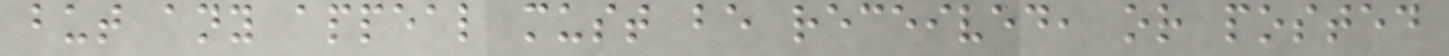but any appeal must be received, or posted
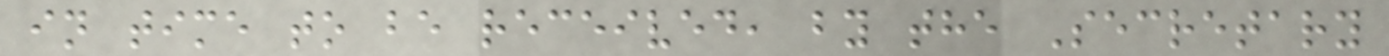in time to be received, by the Secretary
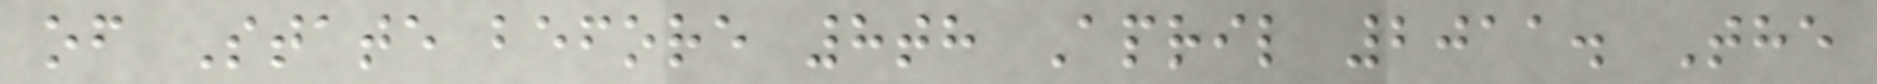of State before 8th April 2011. The
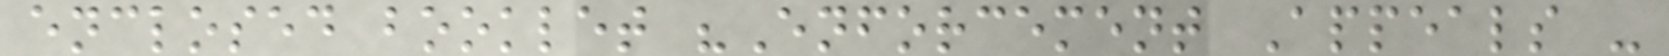enclosed booklet "Enforcement Appeals -
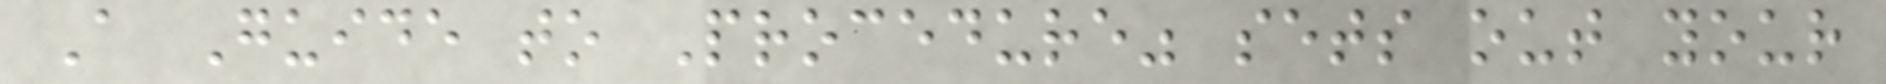A Guide to Procedure" sets out your
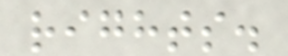rights.
